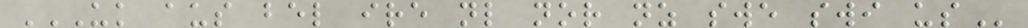UK AUS BEL IRE NL NOR NZ SWE SWI US
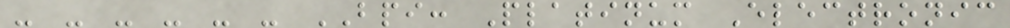- - - - - - BPI: Platinum Electronic
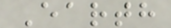Earth
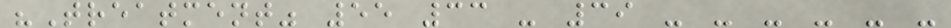"Treatment" 55 33 - 39 - - - - - -
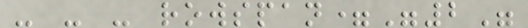- - - rowspan="2"
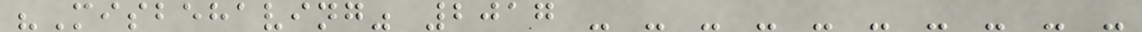"Misbehaving" 2017 - - - - - - - - - -
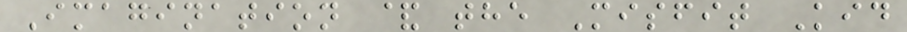Imagination & the Misfit Kid
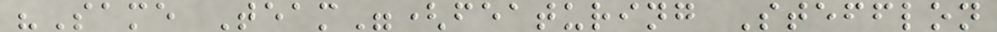"Same Team"(featuring Stefflon
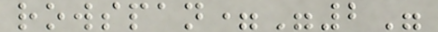rowspan="2"
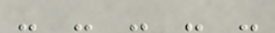- - - - -
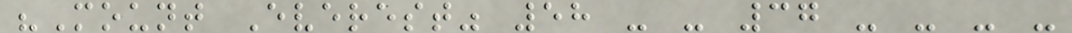"Mount Everest" 58 - - 37 - - - -
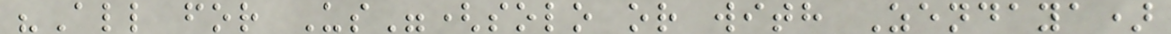"All for Us"(solo or with Zendaya)
